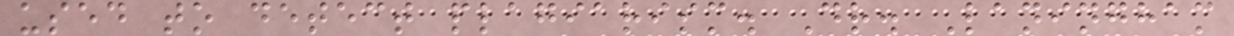used to detect plagiarism. Dr. Laningham
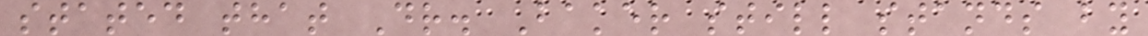stated that Dr. Baker still stands by
